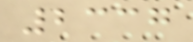2337
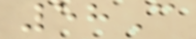58C
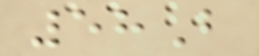58B
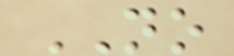NO
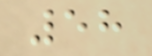58
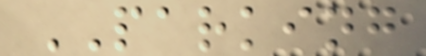PARKING
